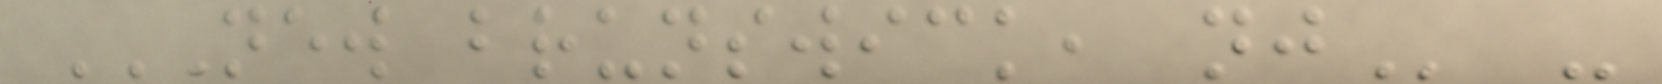NEW BRUNSWICK, NJ -
